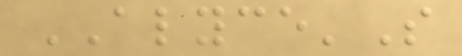ALYCE'S
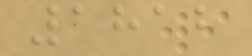1812
